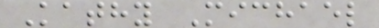Kathy Michael
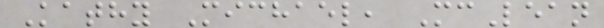Kathy Michael, McLean
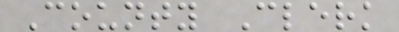County Clerk
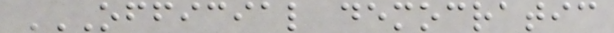OFFICIAL DEMOCRATIC
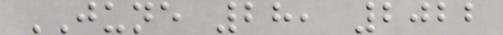JUNE 28, 2022
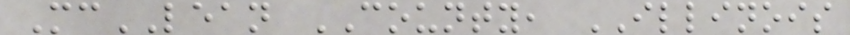McLEAN COUNTY, ILLINOIS
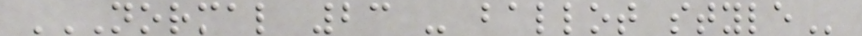NORMAL 23 - BALLOT STYLE
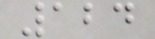124
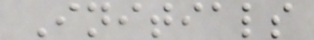Initials
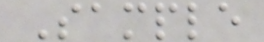Sample
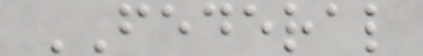FEDERAL
